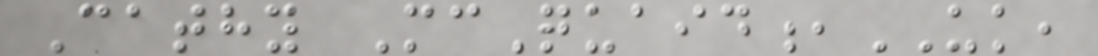Cathy McQuaid,UK,
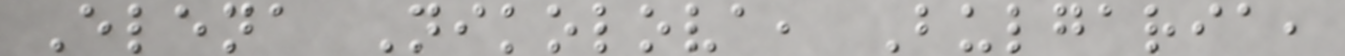Elena Nikolova, Bulgaria,
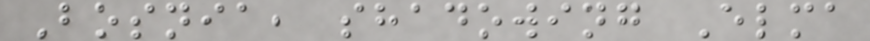Bosnia, shadowing Elma
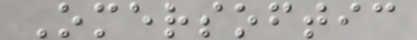Omersoftic
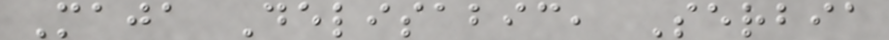Maja Delisabic, Serbia
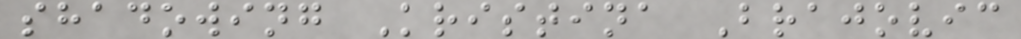shadowing Kristina Brajovic
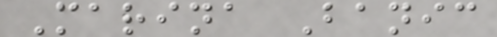Marina Banic
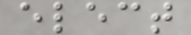elect
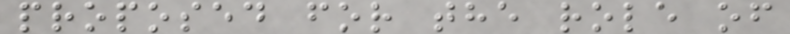proposed for the role of
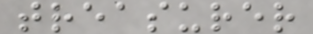treasurer
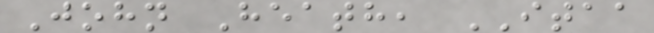John Heath, ITAA
